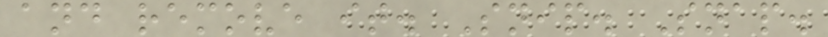and remove it. Snip. Snap.
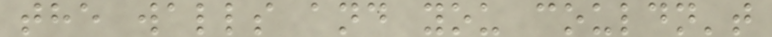the walls and you couldn't
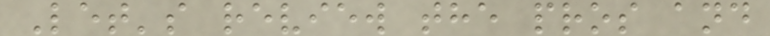Let's review the pros and
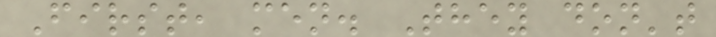First, men. They don't
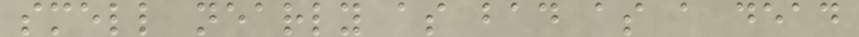smell nearly as bad as a dead
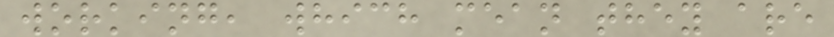working, which mean they are
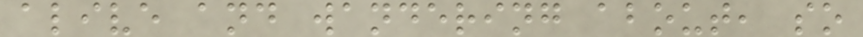alive and wandering about, so
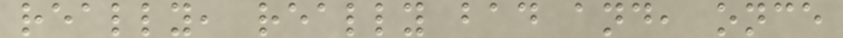really, really bad and, once
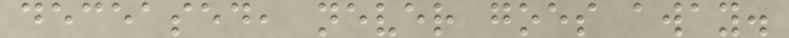deceased, never goes away.
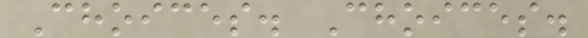Choices. Choices.
